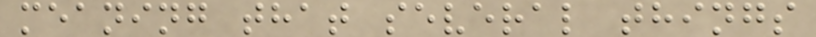meaning that several things
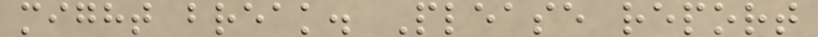might break. Please report
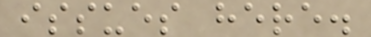issues here.
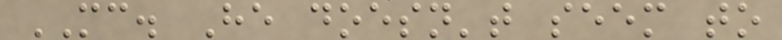MC. He doesn't seem to
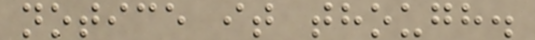notice it though.
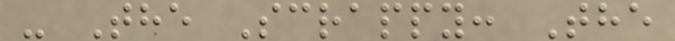- The Scrappy: The
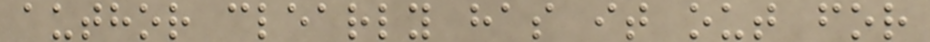author clearly has it out for
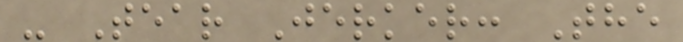- Tear Jerker: The
